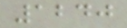1240
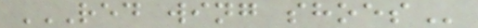RED WING SHOES
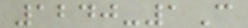1240-1C
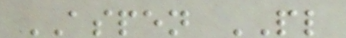ASPEN PL
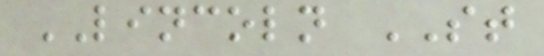LINCOLN ST
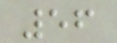56
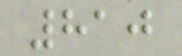810
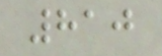810
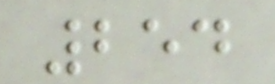254
